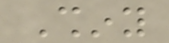Shiny
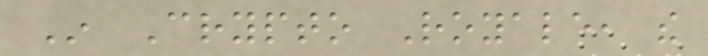In Crypto Royale, the
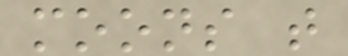moons that
